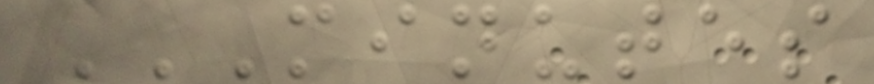MINUTES
